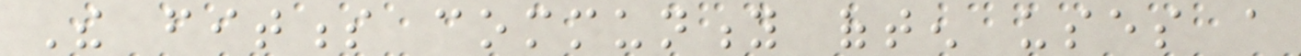The fitness community often uses a
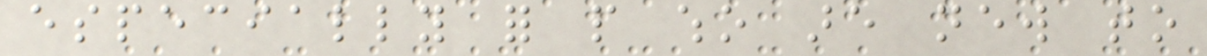especially for people who are new to
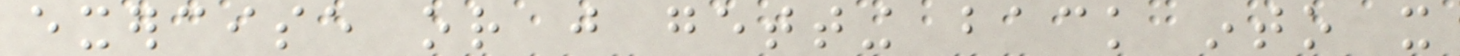exercise or just getting back into it
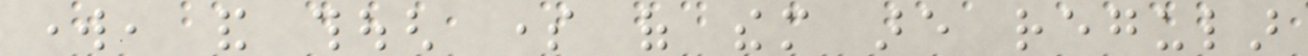work, and though some of them are regular
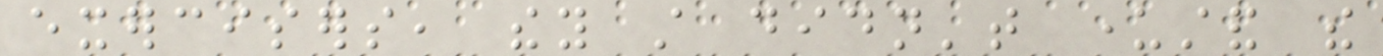exercisers, they still didn't understand the
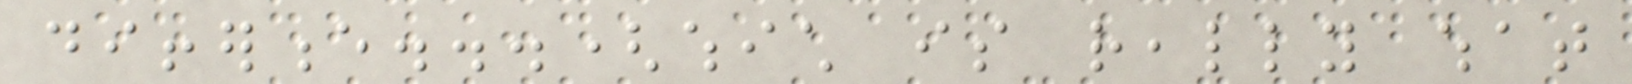difference...(which is really what
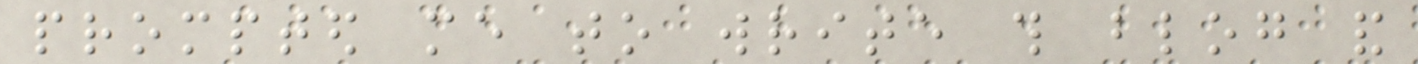prompted me to write this blog and
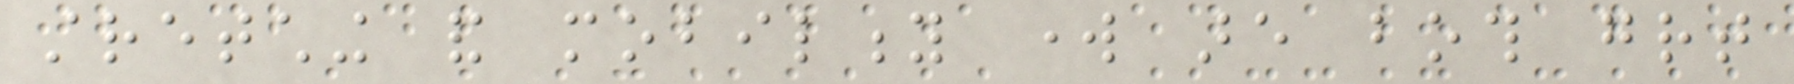stretching and mobility work are both great
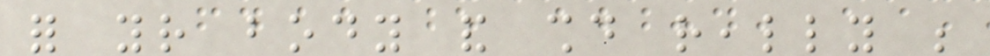for your body and should really be
